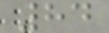84
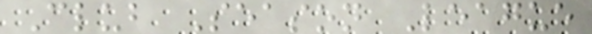Club Season League
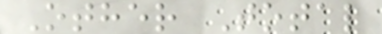Other Total
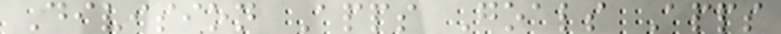Division Apps Goals Apps
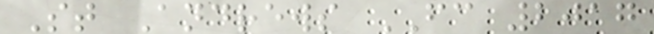St Andrews FC 2017
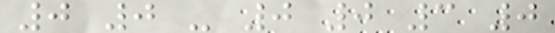0 0 - 0 0 3 0
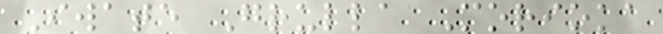Iwate Grulla Morioka
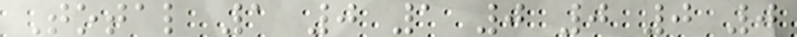Total 1 0 1 0 0 0 0
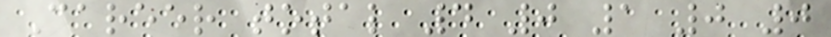Career total 4 0 1 0 0
